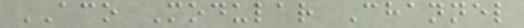ACO Modular Channel
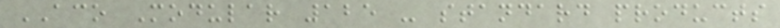ACO Modular 125 - standard products
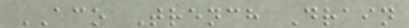ACO Trench Drain
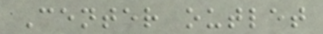Center outlet
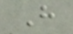H
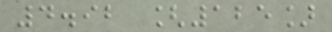4.92 [125]
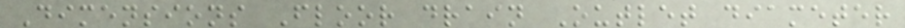Dimensions Floor drain Outlet diameter
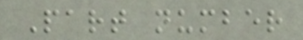Part number
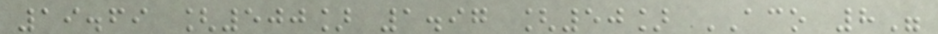19.69 [500] 1.97 [50] ACO 8"
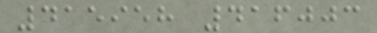415958 416003
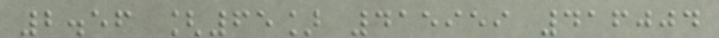2.56 [65] 415959 416004
